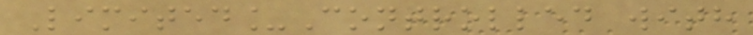Limited_Controlled with
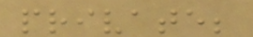private;
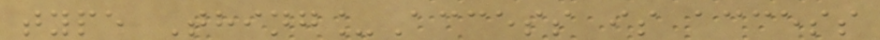type Thing_Access is access
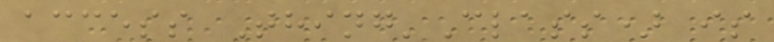access Thing'Class) is
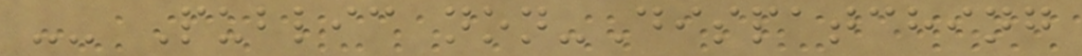-- Public non-Dispatching
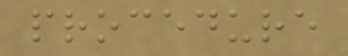procedure
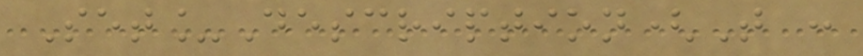Set_Description(T :
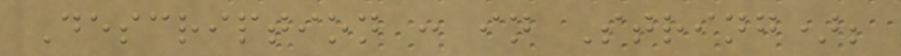Description : in String);
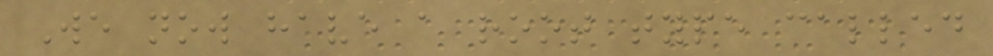We now have a root type called
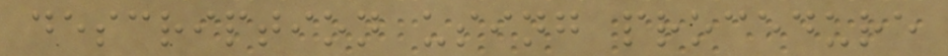description using procedure
